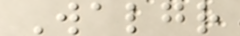Walgr
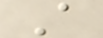A
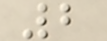2
